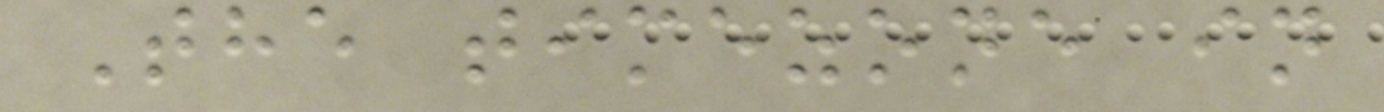The timezone in
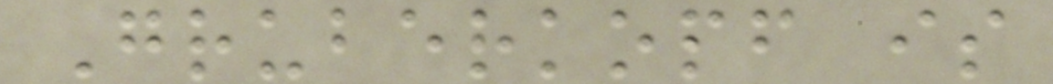Gruberkopf is
